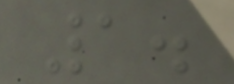1.
